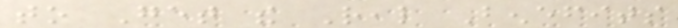to Get the Real Benefits
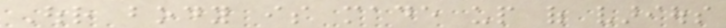Our body is made up of various
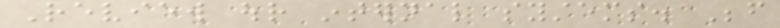Review our internal systems. Before
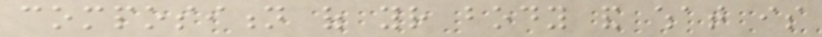composition of your body and what is
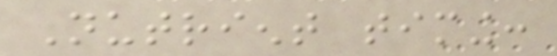Nutrient timing:
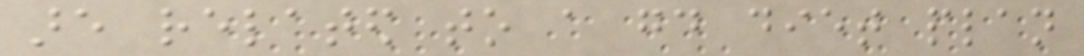are related to a good diet plan
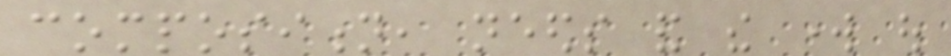composition, needs and the work out
